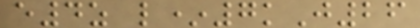e4z l*7kJ26
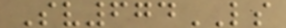Sv674LS
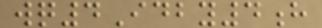wq4Idby4h
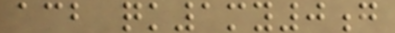acb qk1my0g
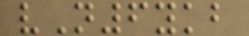vN6ykb
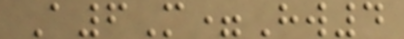A6M=Hw4
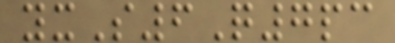yxS6Q7pc
